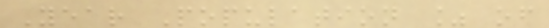Year Population % of
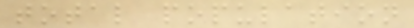total population
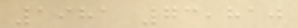1981 73,810
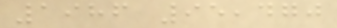1986 95,470
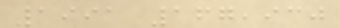1991 167,930
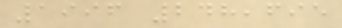1996 248,695
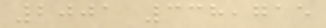2001 338,715
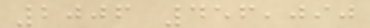2006 456,090
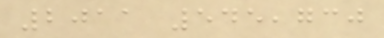2011 545,730
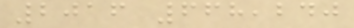2016 668,240
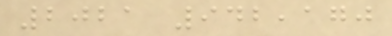2021 942,170
